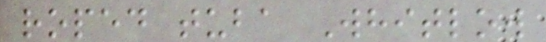roped tuba Whitlow
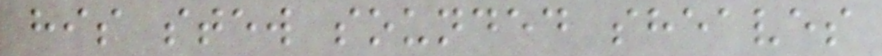his stew sounded sheaves
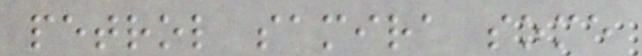petrol samira some
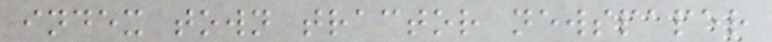index town tractor newspaper
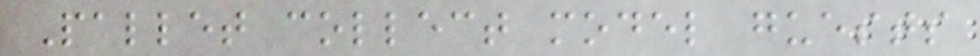Pallet collect model guests
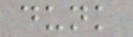dunk
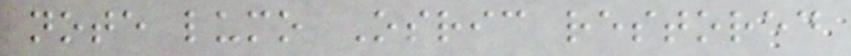note lumo Osric restored
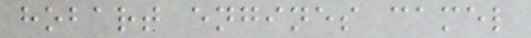hobart engines camel
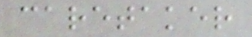caretaker
